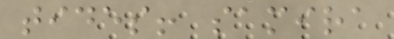tides! samira
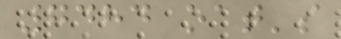7484 oat's
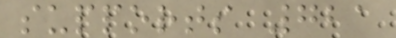supports 721
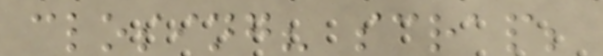closing? scrap;
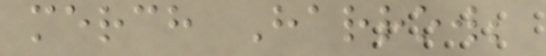merch Harrow;
